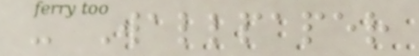- Wallpaper
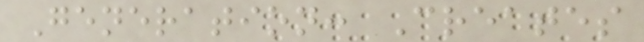Generation: Creates
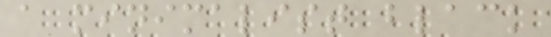a minimalist black
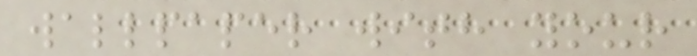wallpaper with your
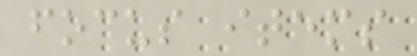focus items
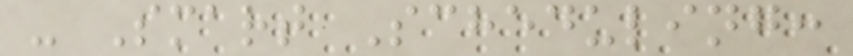- Smart Scheduling:
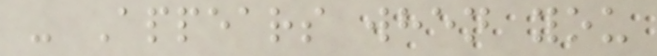- Appears when you
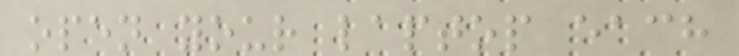open your laptop each
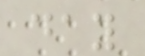day
